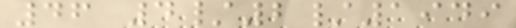46 4/2/1949
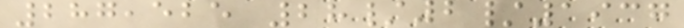287,525 28/2/1937
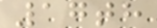17th
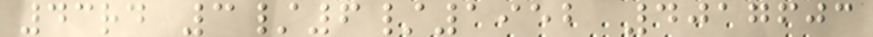43rd 3/6/1952 4017603
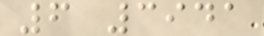6 3941
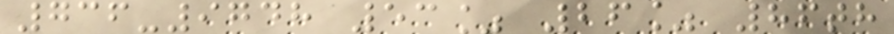736-9748 53% 26% 86th
